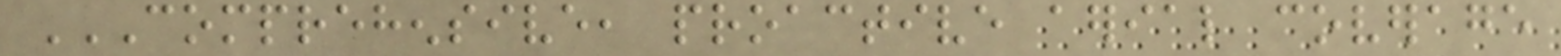COMPREHENSIVE, PROACTIVE AERIAL COVERAGE
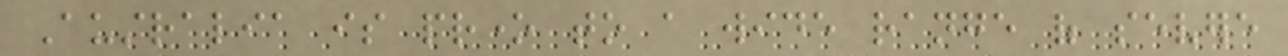Australia is prone to a wide range of severe
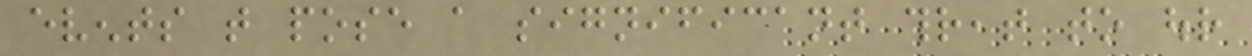events that pose a significant threat to our
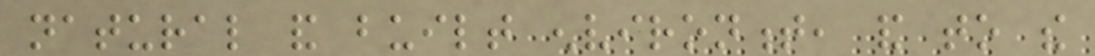natural and built environment, and to the
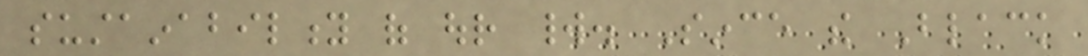sustainability of our world. Since the Black
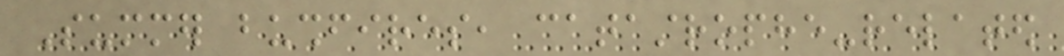Summer bushfires, catastrophe-related
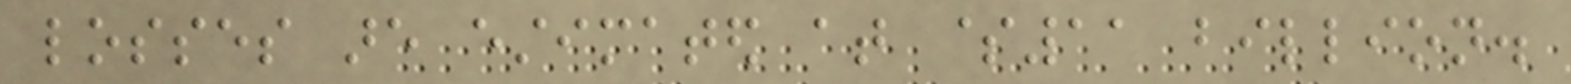losses are estimated at $11 billion.
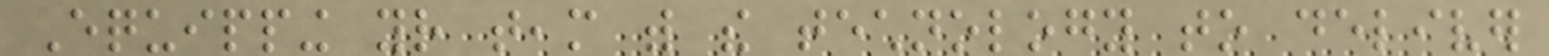Equipping your team with the technology to deliver
